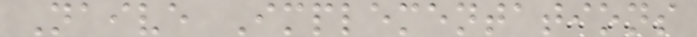Naive Implementations
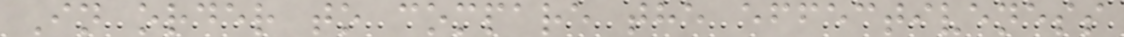In order to compare the effectiveness
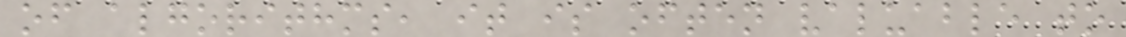of algorithms, it is often valuable to
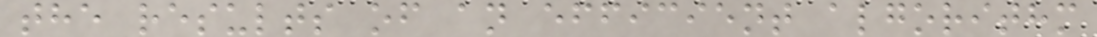the results of an efficient algorithm
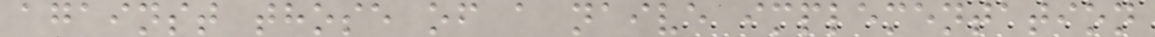against those of a naive implementation
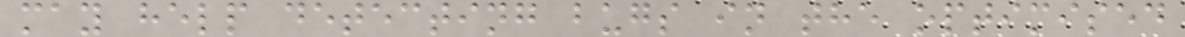may help detecting bugs in the optimised
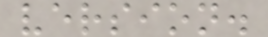version.
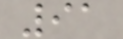91
